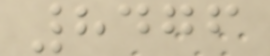8476
